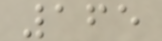165
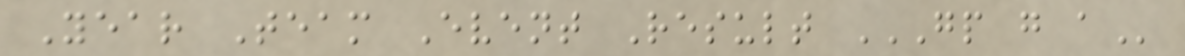Year Team Event Result GP G A
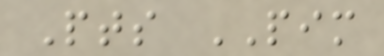Pts PIM
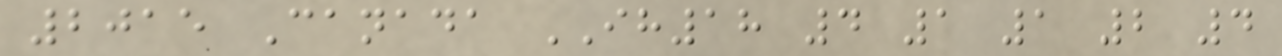2015 Canada IH18 4 1 1 2 4
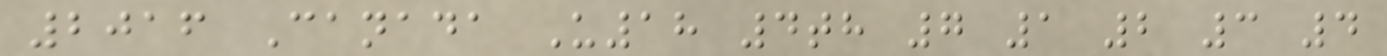2016 Canada U18 4th 7 1 2 3 4
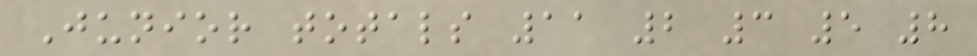Junior totals 11 2 3 5 8
